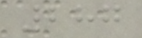287
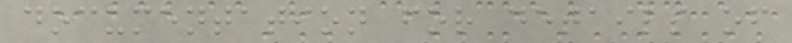documentation for details of
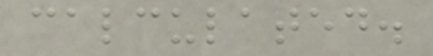calculated.
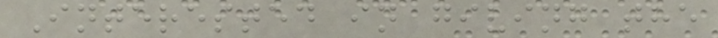Interested in giving the
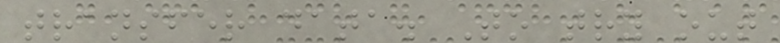transfer data. To try out
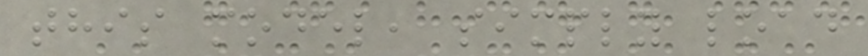this model, simply load
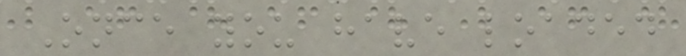Once you have loaded
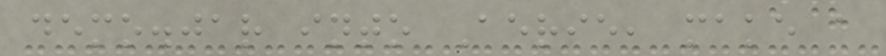demo.jar into Aerie, make a
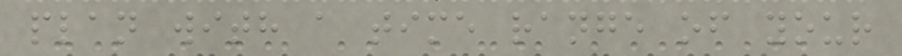plan with a time range of your
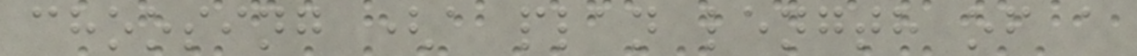choosing (a plan length of a
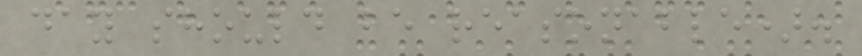day should be reasonable).
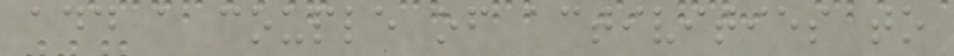add a couple of activities to
